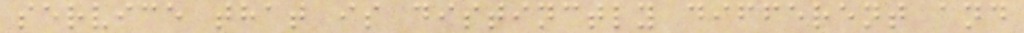service that is distinctly different and
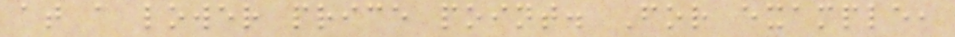at a lower price point. For example,
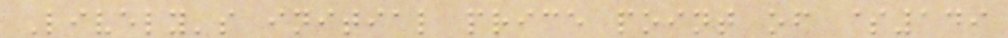Lively's initial price point of $149
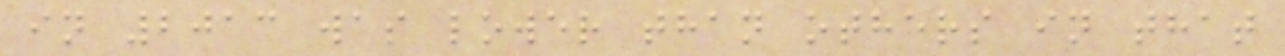in 2013 was lower than others in that
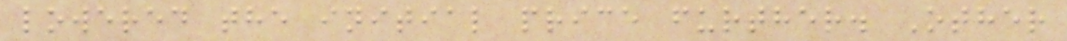lowered the initial price further. Other
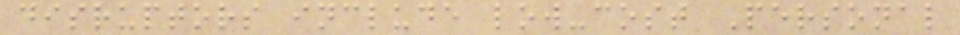disruptors include low-cost Personal
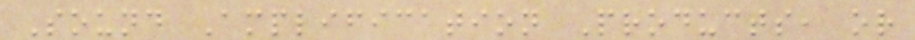Sound Amplification Products, or
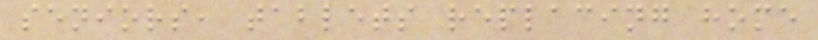seniors, tablets replacing home
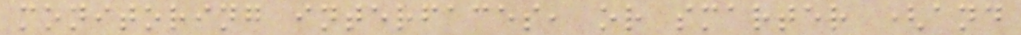monitoring interfaces, or smarter (and
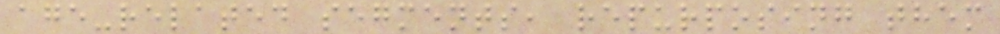age-related segments, repurposing them
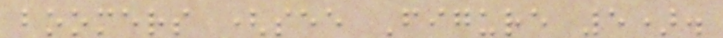boomers (see Figure 5).
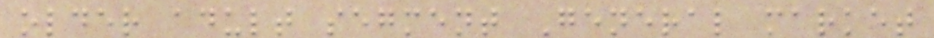older adult segment General market
